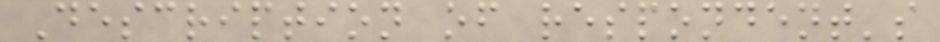Description of respondent's
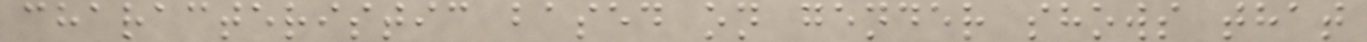characteristic based on gender shows that
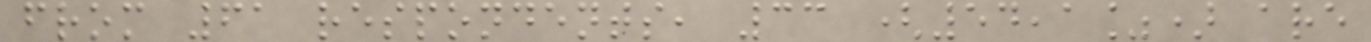from 61 respondents, 33 (54,1%) are
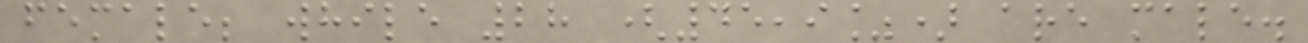female; while 28 (45,9%) are male.
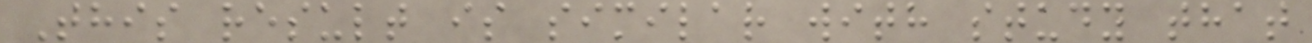This result is similar with study that
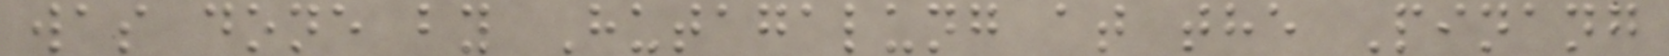was done by Hutagalung at the Pinang
